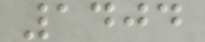1404
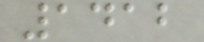1412
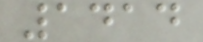1414
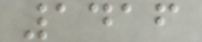1416
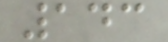143
